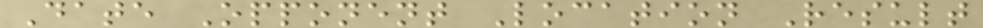Date Opponent Location Result
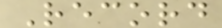Record
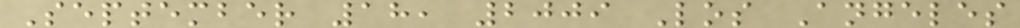September 18, 2009 Los Angeles
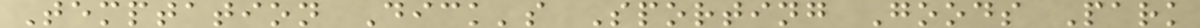Temptation Dick's Sporting Goods Park
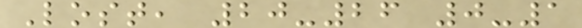Lost, 20-26 0-1
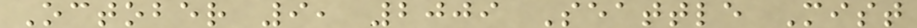October 9, 2009 Seattle Mist
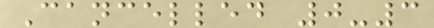Cancelled 0-3
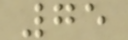75
